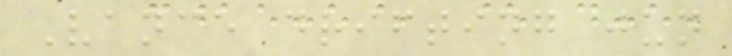Vance drifting jun
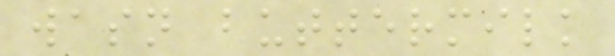wasn buttermilk
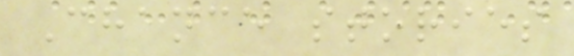Chance stories
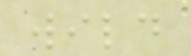wild
